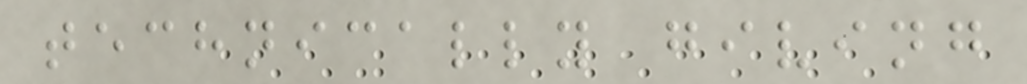technically giving
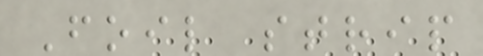Foil strip
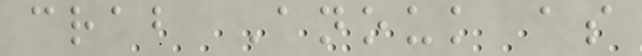crab Anouk as
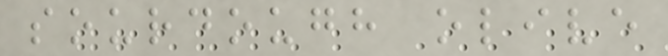sourdough olive
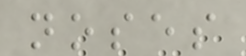noses
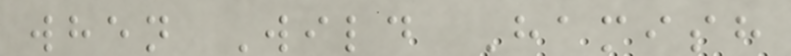when Wild Hamish
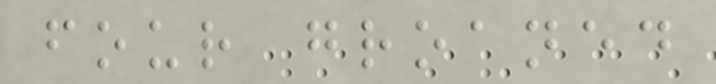four groaned
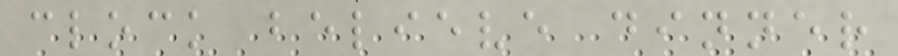clock believe dinner
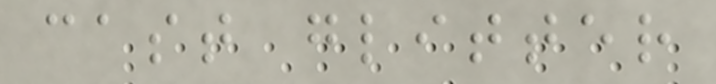cast glitter
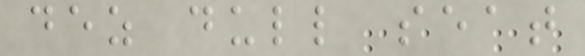dez dull seat
